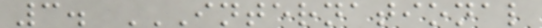3. INTERNATIONAL
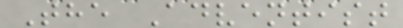The Adventist
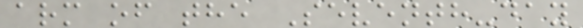arm of the Seventh-day
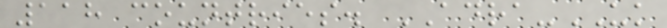118 countries. ADRA-UK
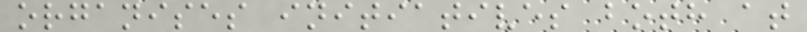organises initiatives both at
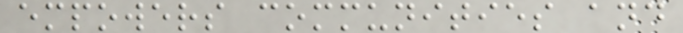empowers communities and
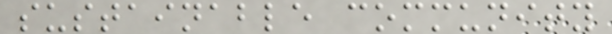sustainable community
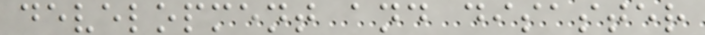development and disaster
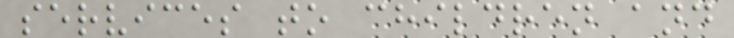services to children and
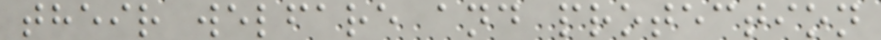their welfare and protection
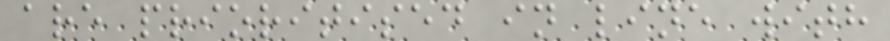are prioritised in line with
